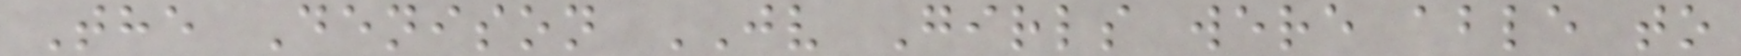The Denison JV Girls were able to
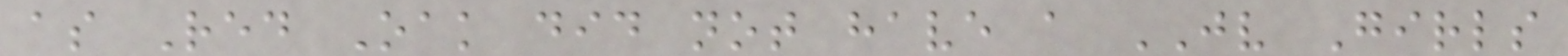as Red Oak did not have a JV Girls
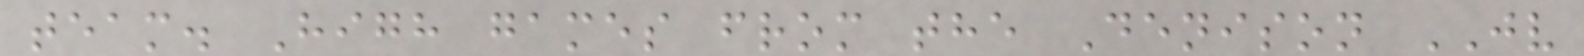team. High games from the Denison JV
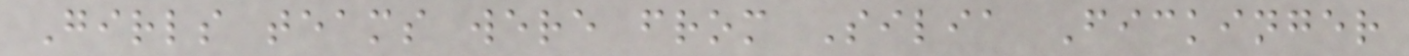Girls teams were from Silia Fickinger
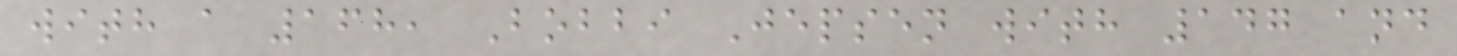with a 168, Bobbi Jepsen with 147 and
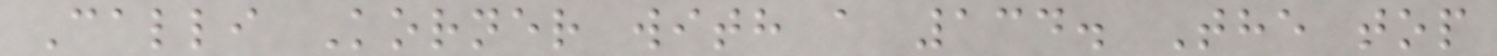Calli Korner with a 134. The top
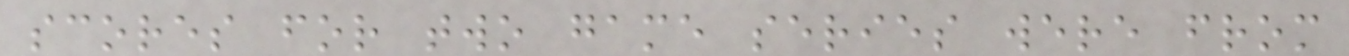scores for two game series were from
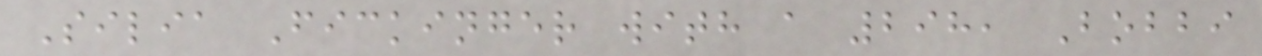Silia Fickinger with a 298, Bobbi
